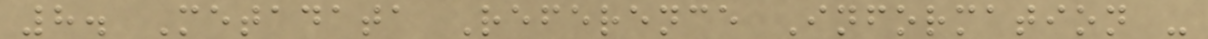8. Metadata Reference Information -
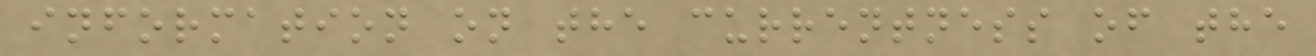information on the currentness of the
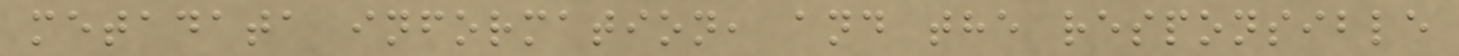metadata information, and the responsible
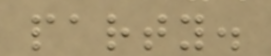party.
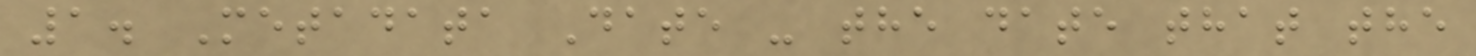1. Metadata Date - the date that the
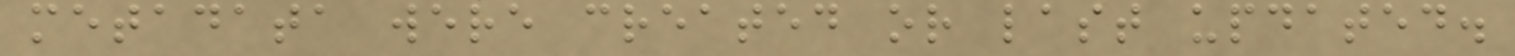metadata were created or last updated.
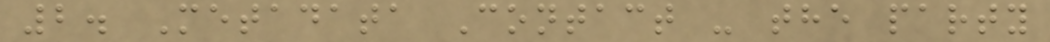2. Metadata Contact - the party
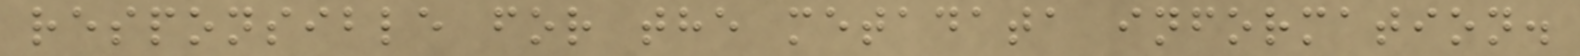responsible for the metadata information.
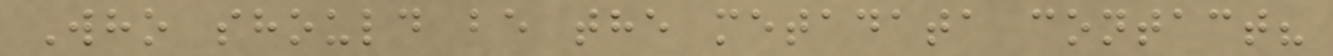Who should be the metadata contact?
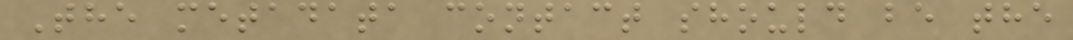The metadata contact should be the
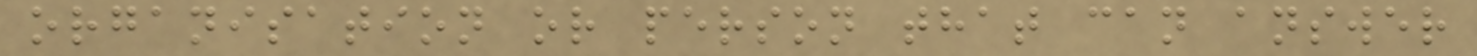organisation or person that can answer
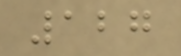127
